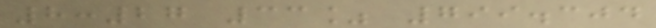8:27 33% 799.304
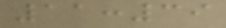11:39
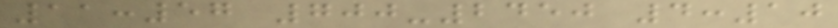11:57 700-2450 4:10
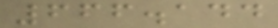666.144
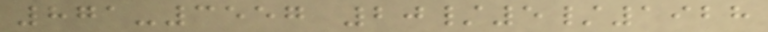871-3557 20/5/1928
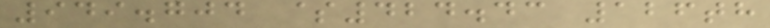949.704 $424.43 126th
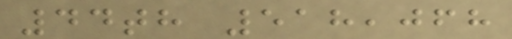44th 518,068
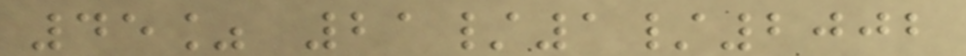45% 21/1/2002
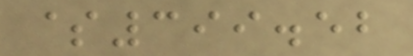$399.52
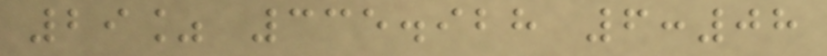29% 335.928 6:08
